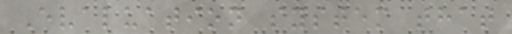Evaluation system that
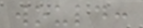would:
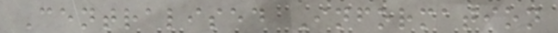Centralised Information
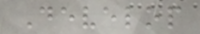Develop
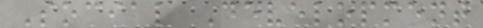Social Development
